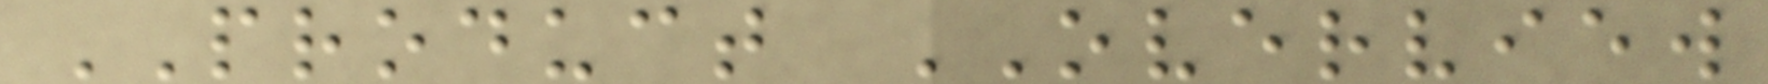PRODUCT OVERVIEW
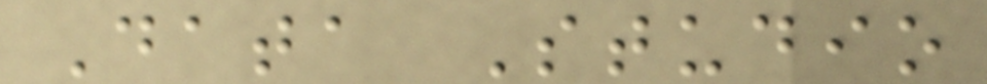Data Studio
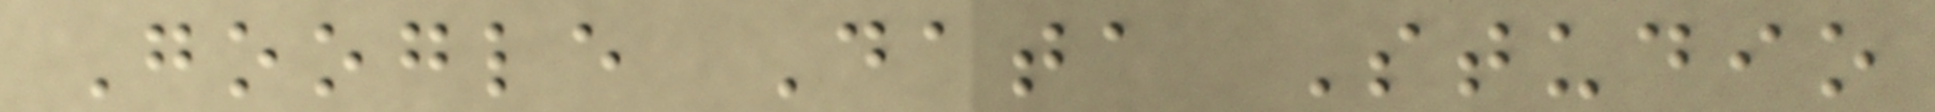Google Data Studio
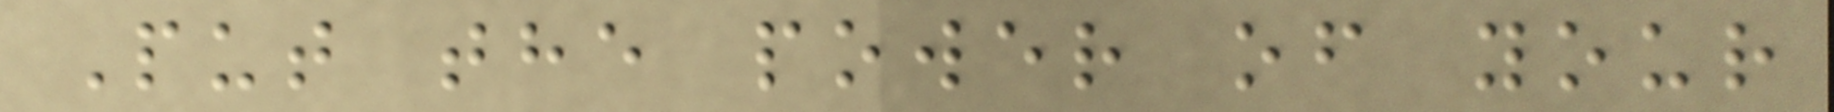Put the power of your
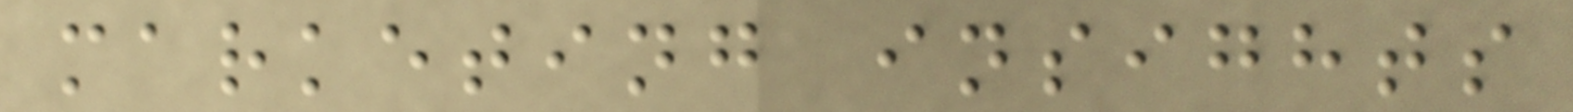marketing insights
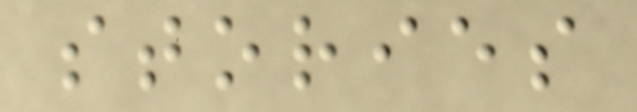stories
